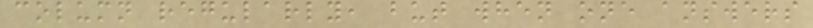column regularly, but when one answers
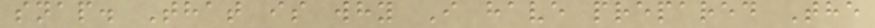snap. That is why I have prepared The
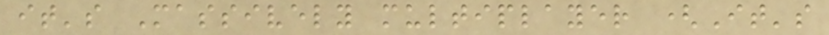it's Massively multiplayer (It's
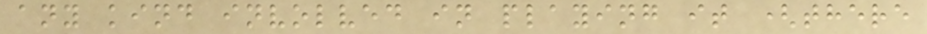any kind involved in playing it (there
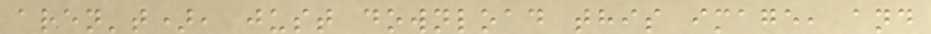aren't), just download this image, and
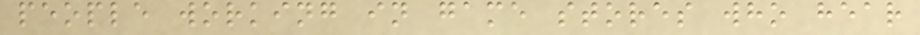people working in game stores who hear
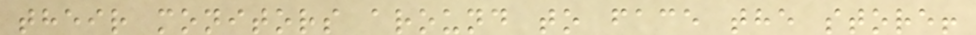their monitors around to face the store!
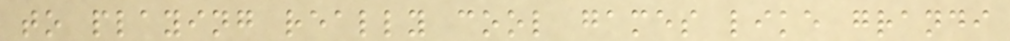to playing really cool games like grandi
